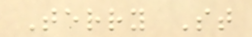Terry St
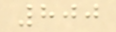800
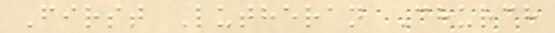First Lutheran Church
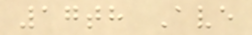17th Ave
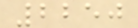2250
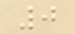0
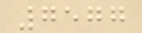7577
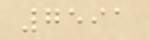7591
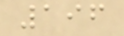196
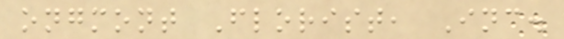ongmont Florist, Inc.
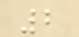2
